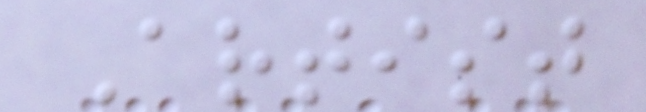Artist
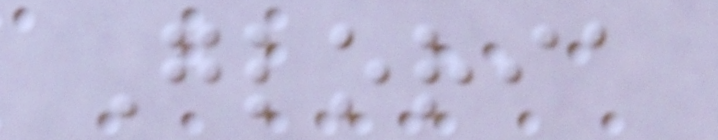Gloria
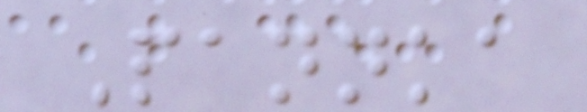Pannka
